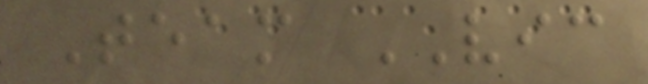Team VIC
